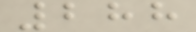288
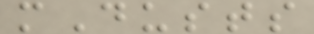mDusts
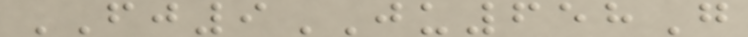FJ9JU658G
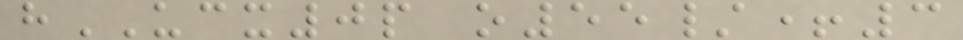hUCX0p o55/+3
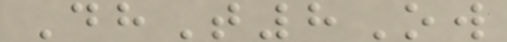DhT8Ow
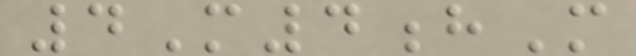4M4hM
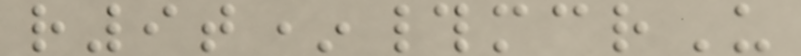r9t*#mcrU
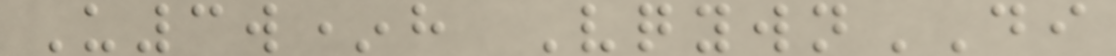U3w*h VqywnDI
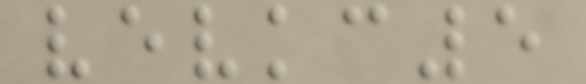vevkc5
